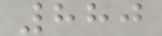880
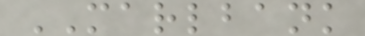MARLBANK
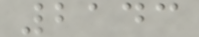2143
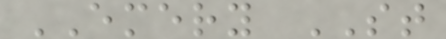EMERY ST
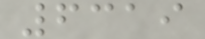6319
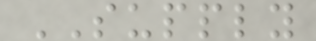SUPPLY
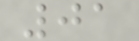01
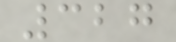327
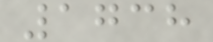1738
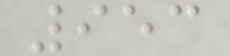953
